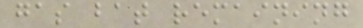gas bat remaining
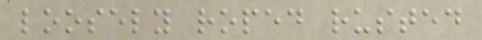loosely roped rusted
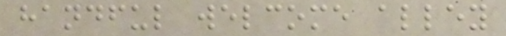handful welcome alley
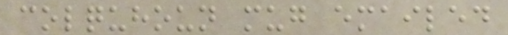colquhoun mug emailed
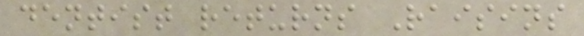dentist returns Raisins
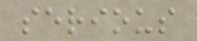serious
